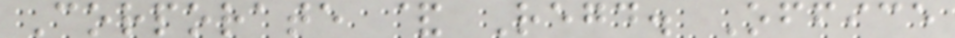Corporate & Regd. Office
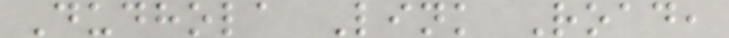Dudhola Link Road,
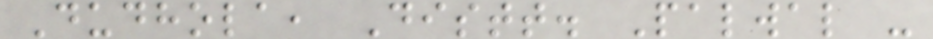Dudhola, Distt. Palwal -
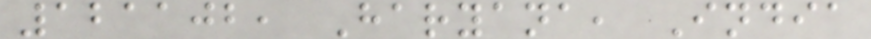121102, Haryana, India
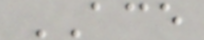ACE
